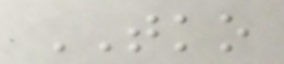TKO
